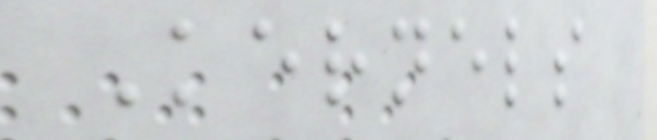Kernels
